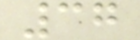37
